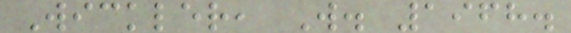Wickler, W. 1968.
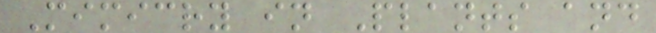Mimicry in Plants and
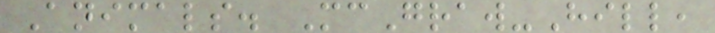Animals. McGraw-Hill,
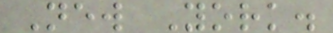New York.
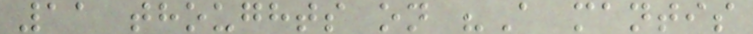11 thoughts on "A mantis
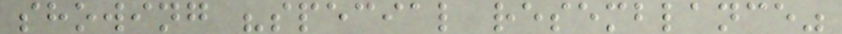showing "special resemblance"
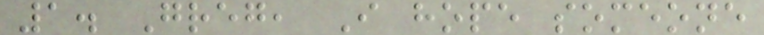1. Greg, I hope someone
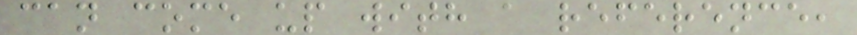can come up with a reference,
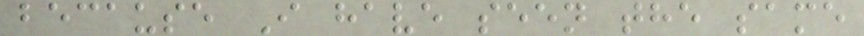because I have seen the same
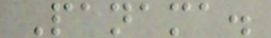Panama.
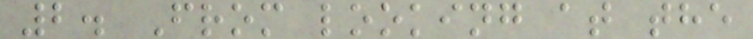2. From looking at the
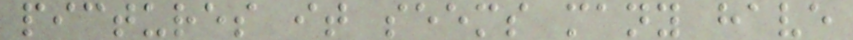pictures it seems many have
